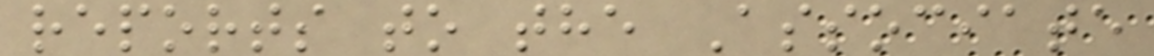reports to the Associate
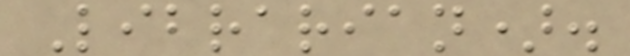Librarian).
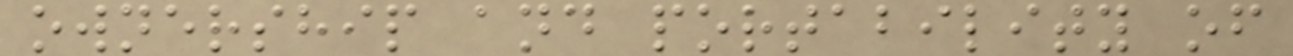ownership and portability of
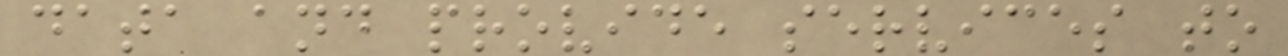data and provide services to
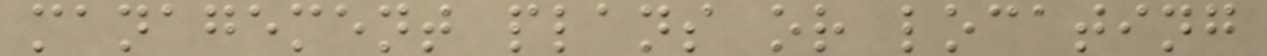management plans or locating
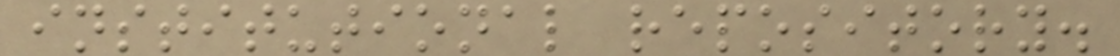institutional repository.
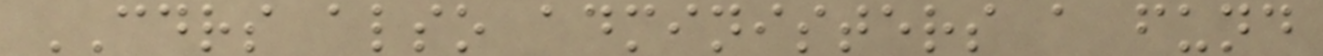CDRS also administers a fund
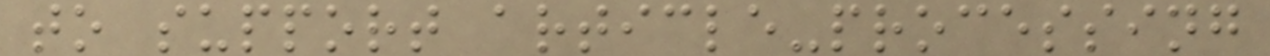to support article-processing
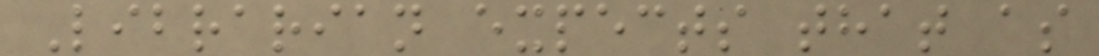Librarian expects that as
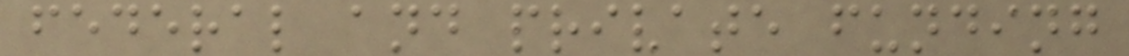federal and private funding
